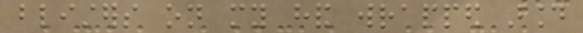blisters on my hand wrapped around
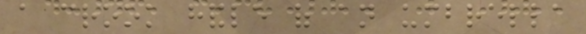a crook handle of an umbrella
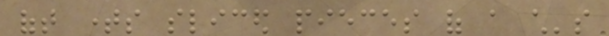oft times sliced pieces of a child's
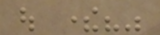out there?"
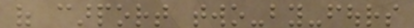of carport two-by-fours
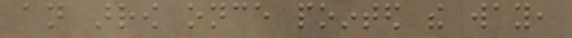an arrow once pointed the way,
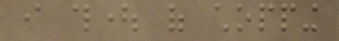i thought of chopping
